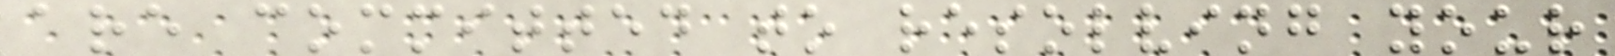are committed to resolving your
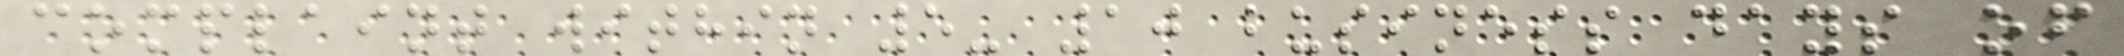complaint within 5- 10 business days of
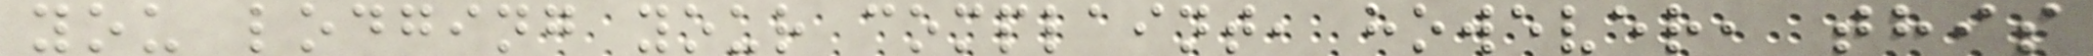you lodging your complaint, however, this
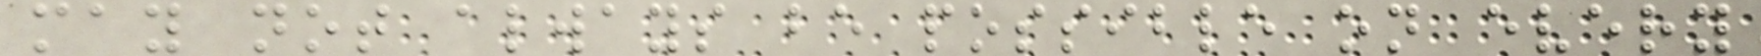may not always be possible on every
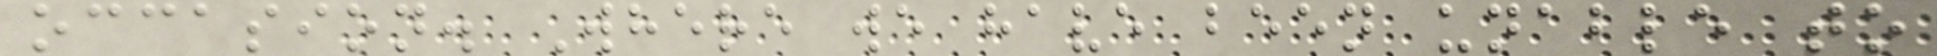occasion. Where we have been unable to
